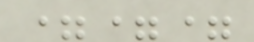===
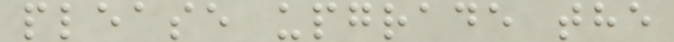please upgrade the
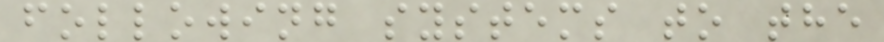following systems to the
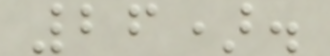26).
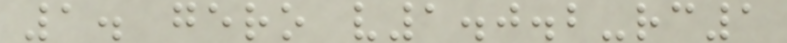1. gero v1.0.2-rc1
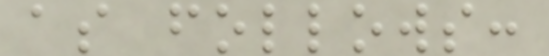as follows:
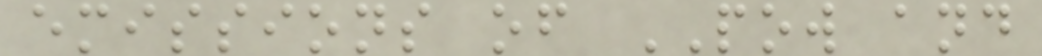emissions of POW and
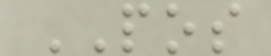POS
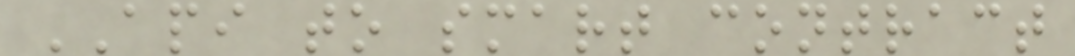API to smart contract
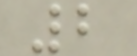2
